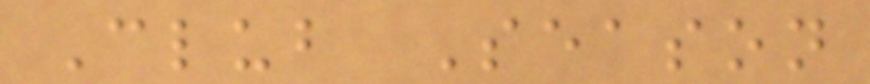Club Season
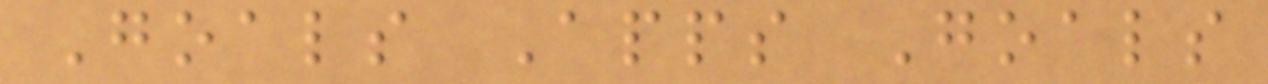Goals Apps Goals
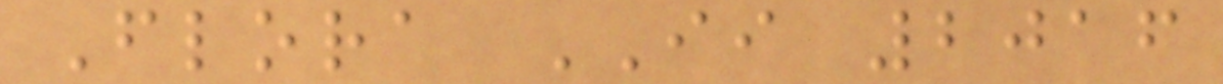Flora II 2016
